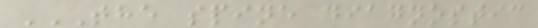THE SPINE DIAGNOSTIC
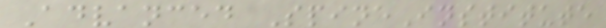Advanced SpineInstitute
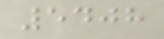5408
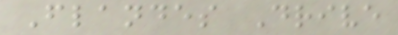Flandes Drive
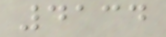4134
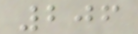206
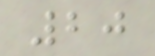20
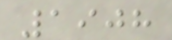1908
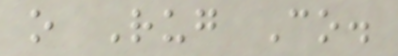o Rug Co.
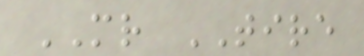MR TIRE
